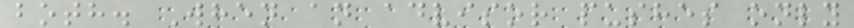both. When an advisor pushes only
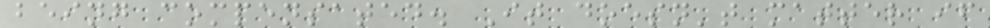being compensated. It doesn't matter if
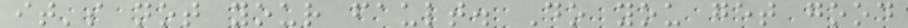it's not your fault. Do you get good
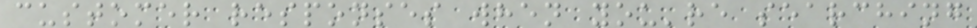customer responses when you're searching
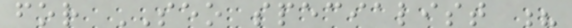for SEO specialist ?
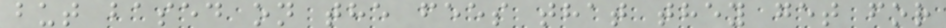but based on the fees that they get for
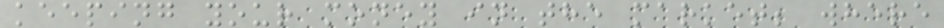keeping your money in the market; where
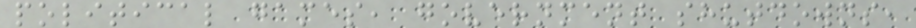political games, government shutdowns,
